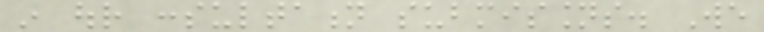in our consultation submissions. We
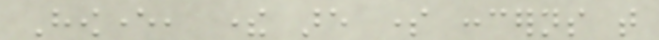However, there are some concerns that
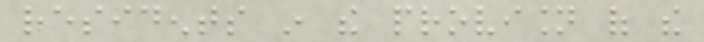residents in the provision of the
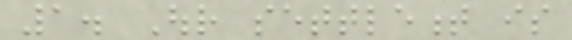1. Our settlement is
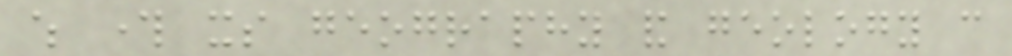which through its geography and geology can
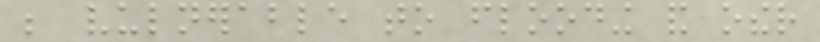be vulnerable to flooding and other
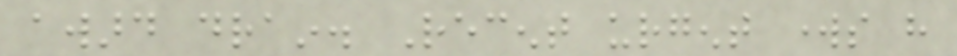award drain. Recent urgent works have
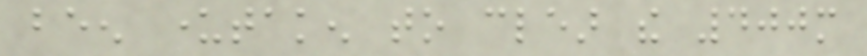been undertaken to clear the 400m
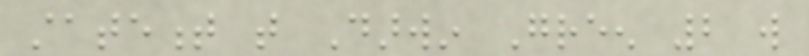statement that Darwin Green 2 will
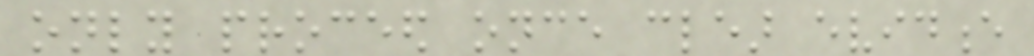only proceed once clear evidence
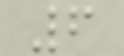6
